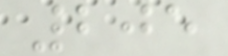205
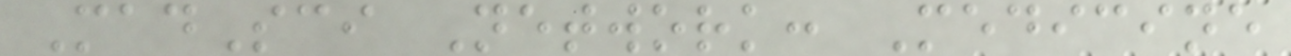MadSci Network: Medicine
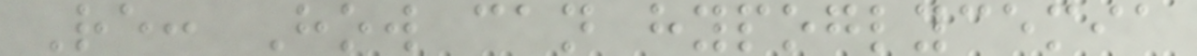Re: How can hypoglycemia
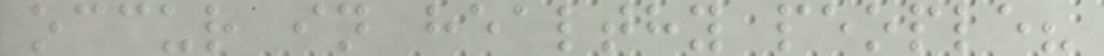occur in healthy people?
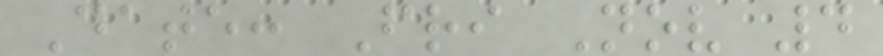Date: Fri Nov 4
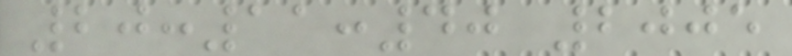20:11:40 2005
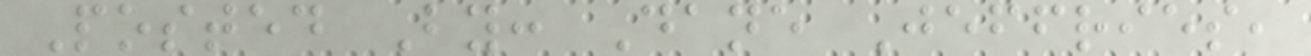Posted By: Dane Jeffries,
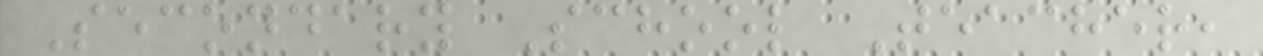Secondary School Teacher,
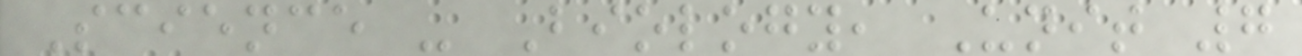Science - Biology, Unit 7
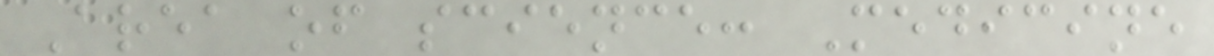Area of science: Medicine
